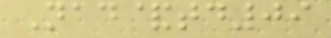Nad&td09
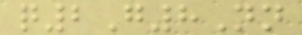q2G8Nn
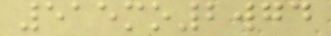515mo2wgd
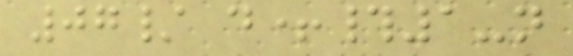07/ d+#1-n
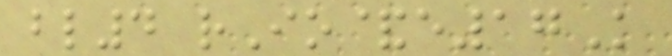bl4 rIo&e17K
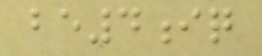be4iq
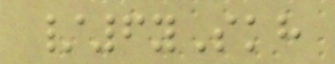/6ySkh
